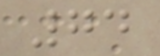74
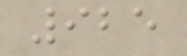925
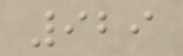929
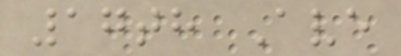17th Ave
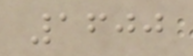1600
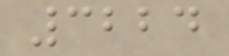3224
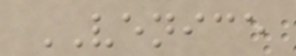VENICE
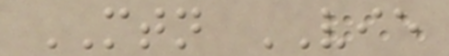MTN VIE
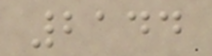2144
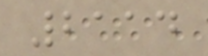2114
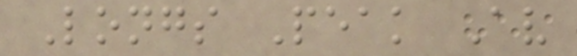Longs Peak Av
